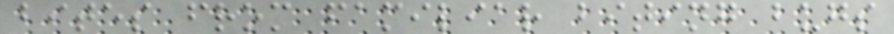bites from familiar biting bugs
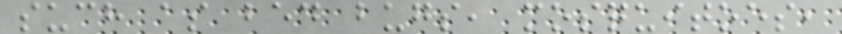such as bed bugs, mosquitoes,
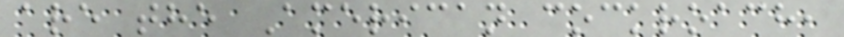are the American cockroach,
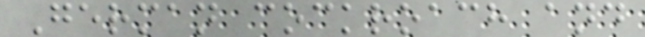German cockroach and
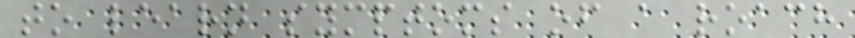to learn symptoms of a roach
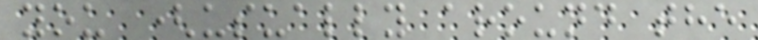you (usually around the
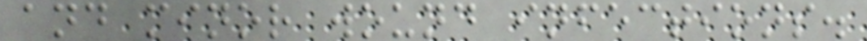and minor wound infections.
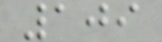109
